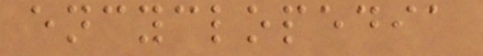encyclopedia
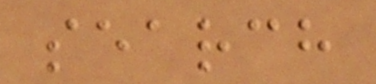search
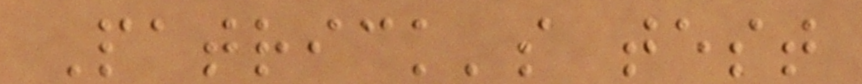Patrick's test
